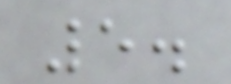5.
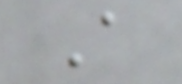A
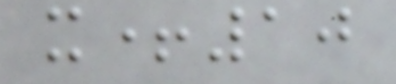x+10
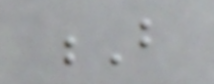B
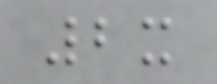2x
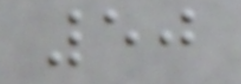50
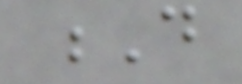D
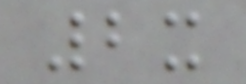2x
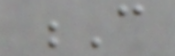C
